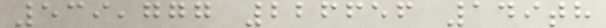539,777 226656 149th
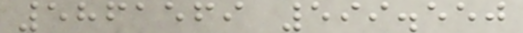5861569 599.550
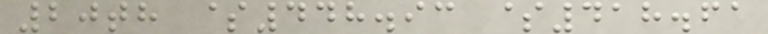20th $448.93 $418.61
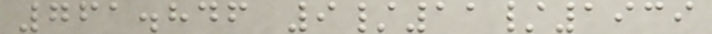761.846 9/11/1939
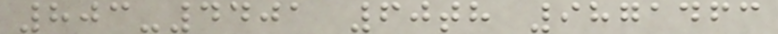803-4401 60th 9871463
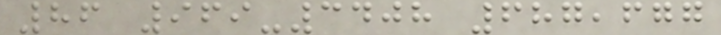86 969-3408 687,677
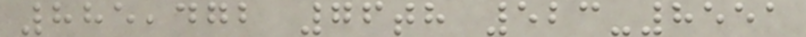885,472 76th 523-8551
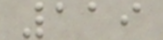119
